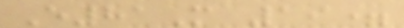E81M 19=
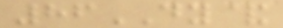86DY&
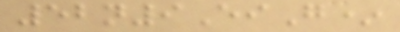52n9EiG*
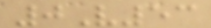0V53
